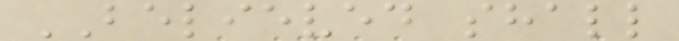BELIEVED shall
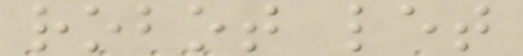robot let
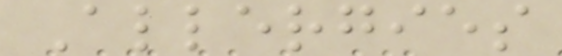Allergies
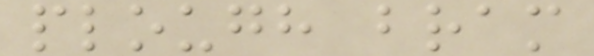plough bram
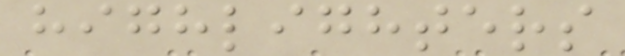highlighters
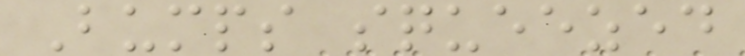Bumps squeezed
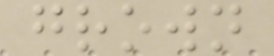grown
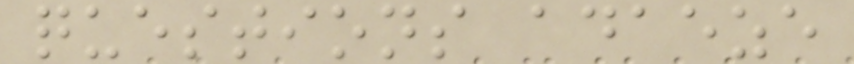questions adaeze
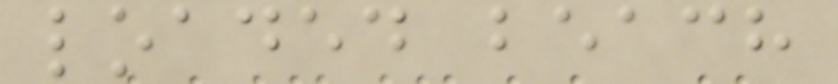loaded beach
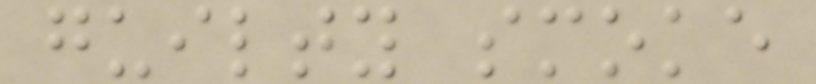guilty smoke
